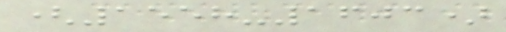(1558-1603)
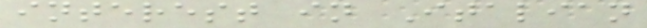interest in Italian
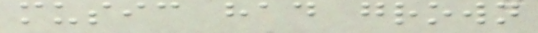music had grown
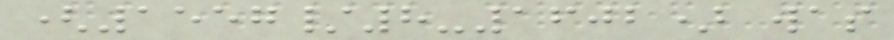(1557/8-1602) was
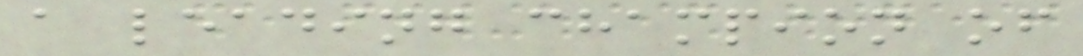a leading champion of
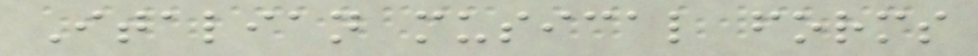Italian musical forms
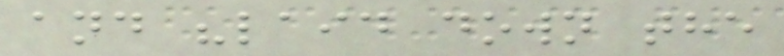and "laid down the
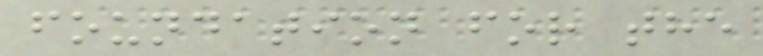foundation for the
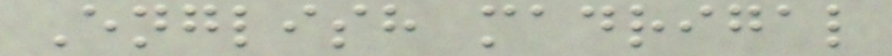English madrigal
